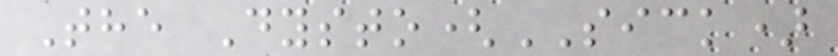The Dysto(SICK)
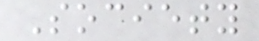Society
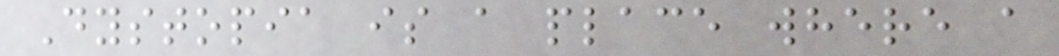Dystopia is a place where a
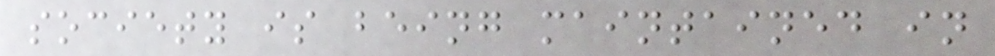society is being maintained in
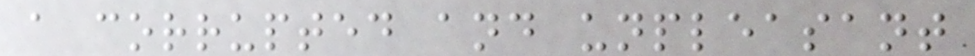a corrupted and unpleasant
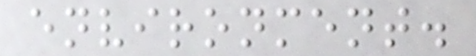environment.
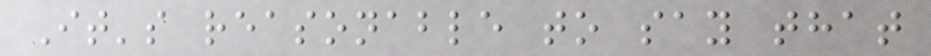It's reasonable to say that
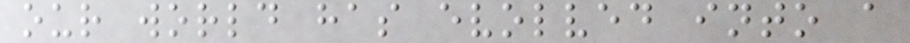our world has evolved into a
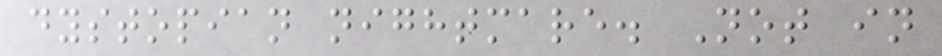dystopian nightmare. Not in
